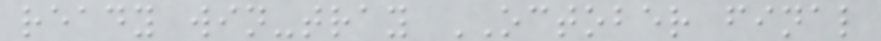ready win-tray OCTOBER final
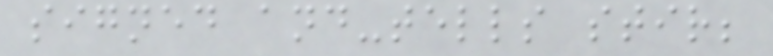signed and-tells stir;
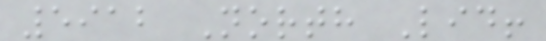5912 North Lid!
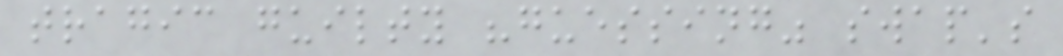tragic guilty "guessing" swap's
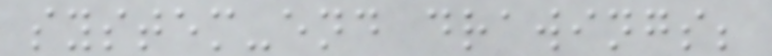system-end drawings;
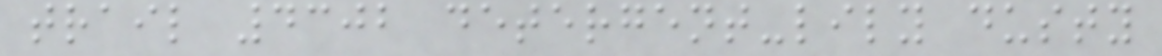trail 4302 detergent-lily dusty
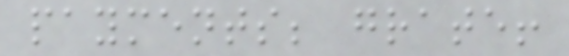payments; grate!
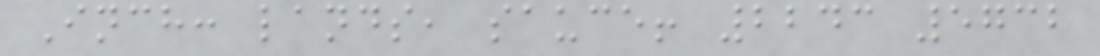Inch: lands, sauce! 2243 5732
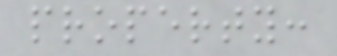property:
